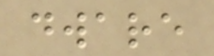dware
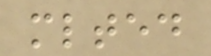mlted
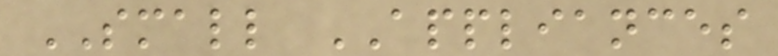SMALL APPLIANCES
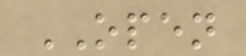OPEN
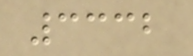3332
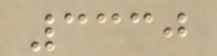3330
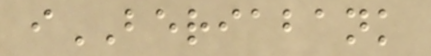iBERIABANK
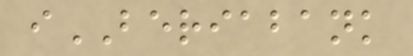iBERIABANK
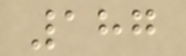187
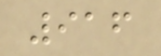916
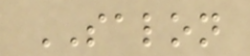SALON
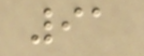91
